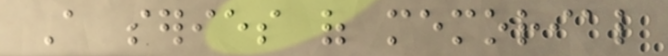A series of memorial
